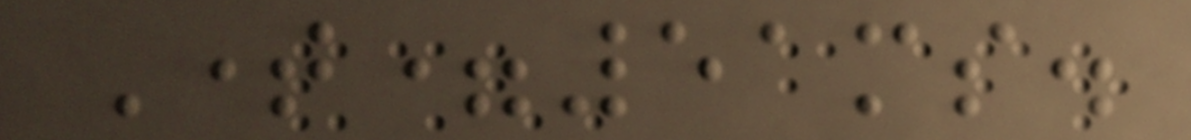Time=51ms.
